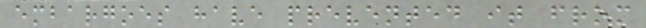embargoes have prevented it from
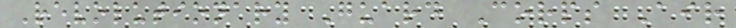Revolutionary Guard Corps Air
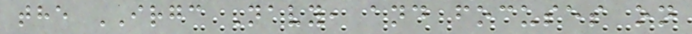the IRGC Navy, and focuses on
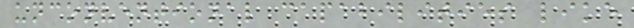unconventional capabilities like
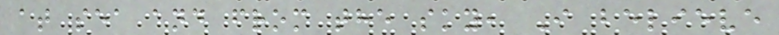at sea and from the sky, I believe
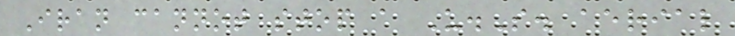Iran cannot stop a U.S. aerial
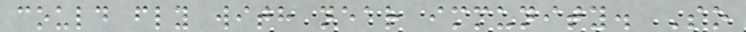could fly with near immunity. So
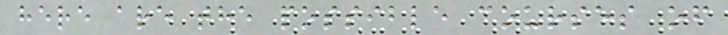here are the possible courses of
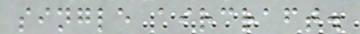single aircraft.
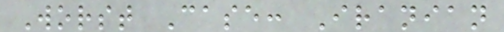Worst Case: Iranian
